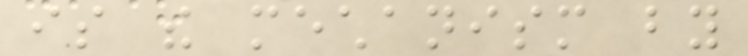is the mechanism by
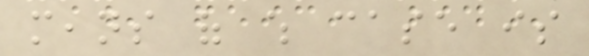means of which case is
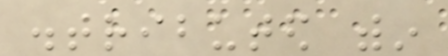distributed within
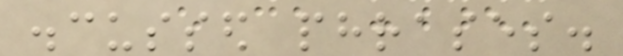discussed phrases.
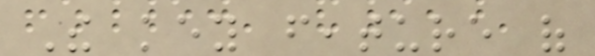The key feature of
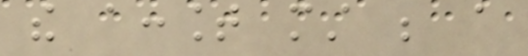the account must be a
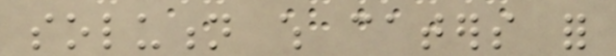solution which caters for
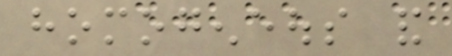homogeneous and
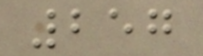257
